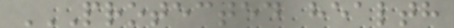PROTECTED HEALTH
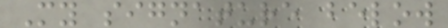My signature below
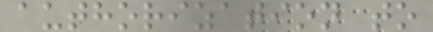authorization to
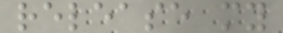release my
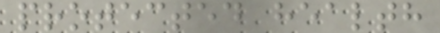protected health
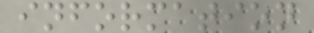information
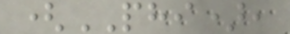(PHI),
